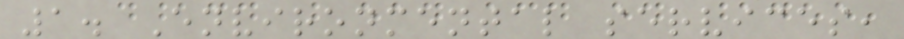1. Environmental services,
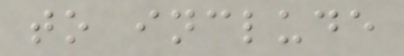to include
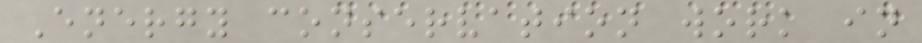Energy conservation work in
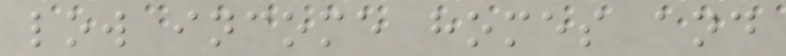low income homes and
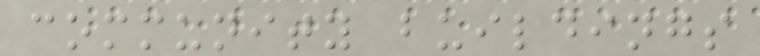community buildings
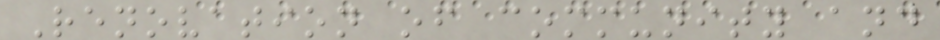Renovation of community and
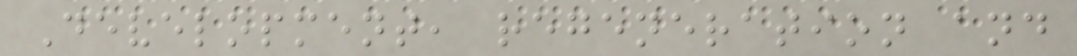Development, regeneration and
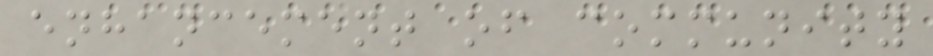enhancement of community
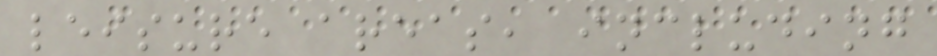leisure areas, including
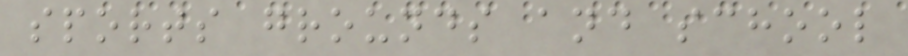sports grounds and school
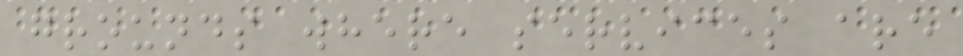grounds where services are
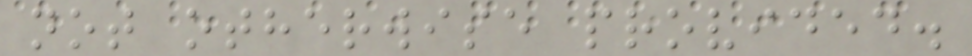not otherwise provided.
